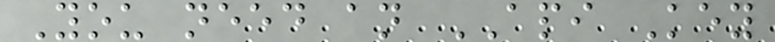You need an API Key
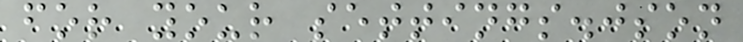for your settings.json
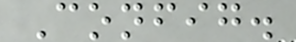Config.
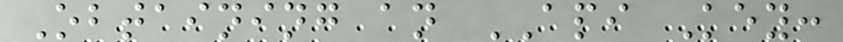Obtaining an API Key:
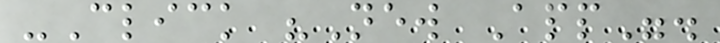-Click "New App".
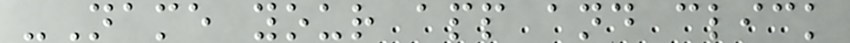-Name your app and click
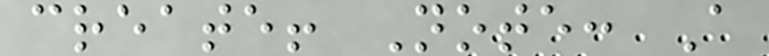create! Note: A
